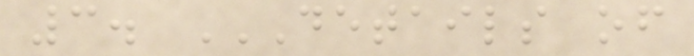3. DETAILS OF
